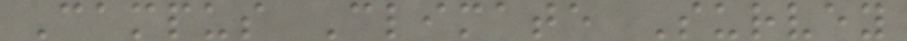Campus Climate Survey
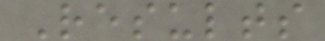Results
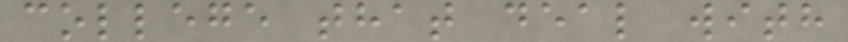college that deal with
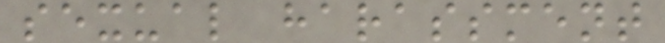sexual harassment
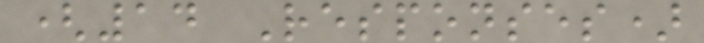(14 Responses)
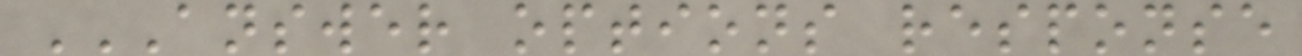ANSWER OPTIONS RESPONSE
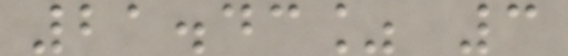21.43% 3
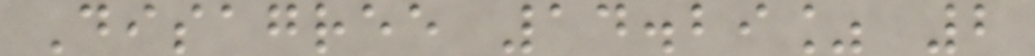Disagree 14.29% 2
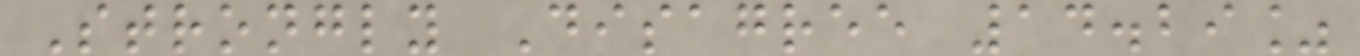Strongly Disagree 14.29%
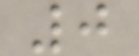0
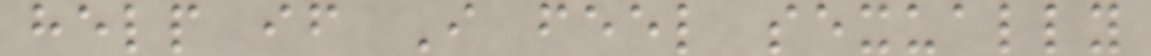help if I feel sexually
